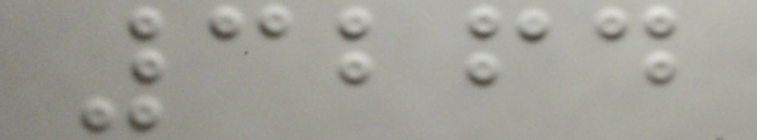3264
